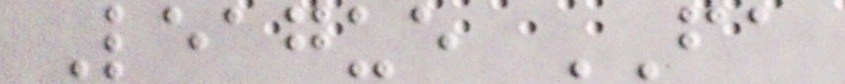League FA
